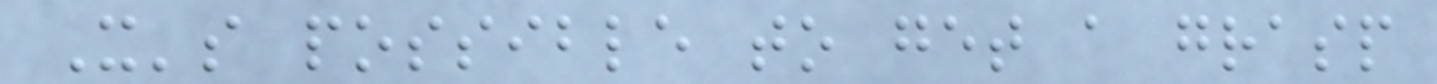It's possible to get a grasp
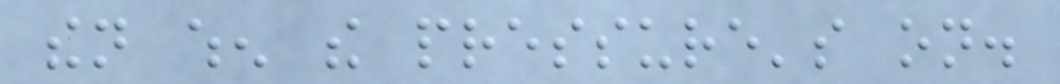then when the pressure's on.
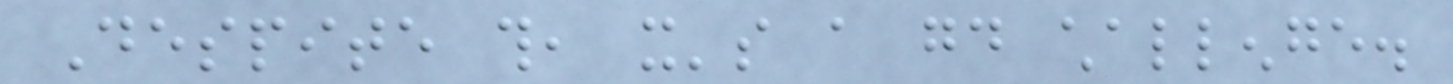Despite this, it's a good challenge.
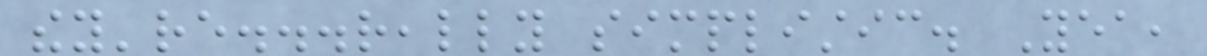they're...really simplistic. Yea,
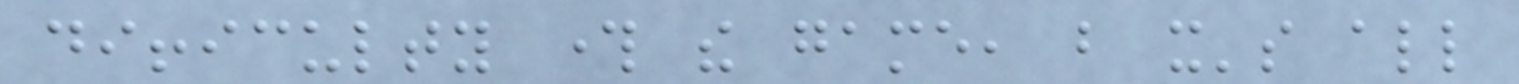difficulty through the game, but it's all
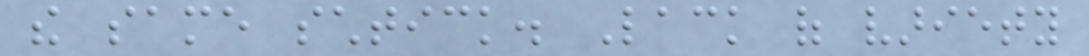the same schtick. Lack of variety
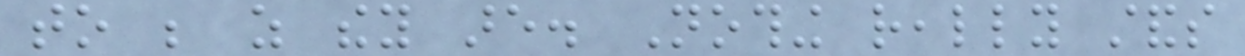to be as they are. Nothing really stands
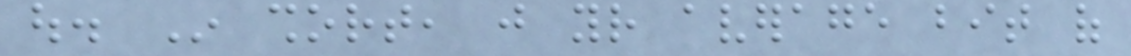out. In short, just your average bit of
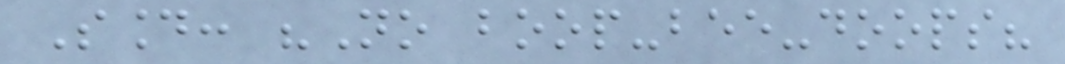Sound: "No boop-bee-doops?
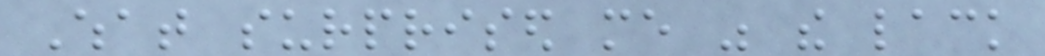What surprised me was the lack
